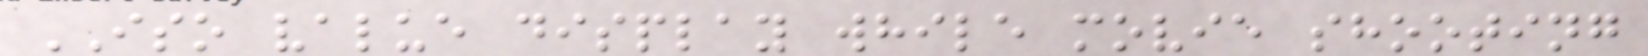ISO value display while movie shooting
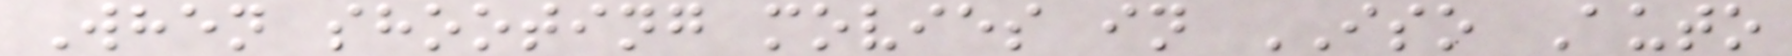When shooting movies in ISO Auto
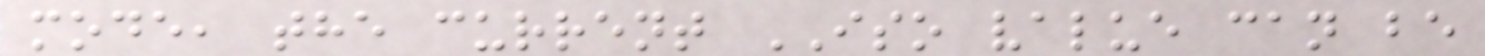mode, the current ISO value can be
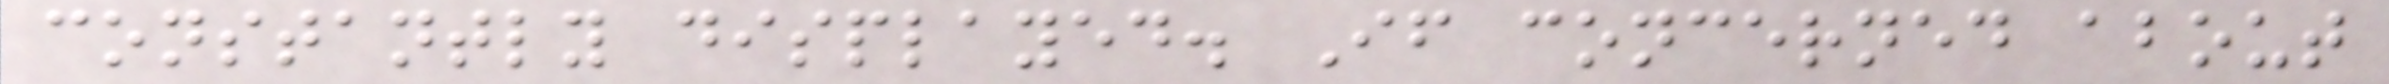constantly displayed. If concerned about
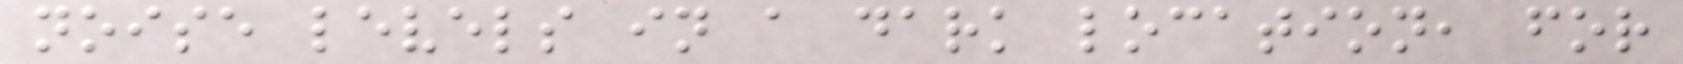noise levels in a dark location, for
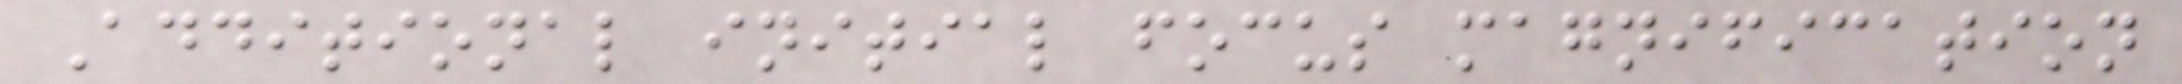Additional initial focus magnification
